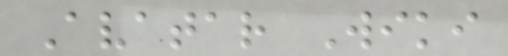Avatar Wiki
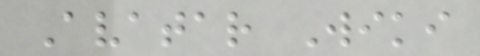Avatar Wiki
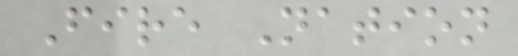Fire Nation
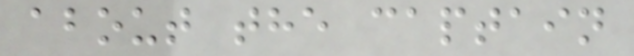about the captain
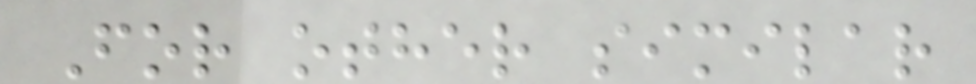For other similar
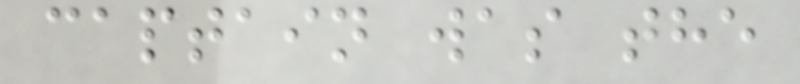captain was the
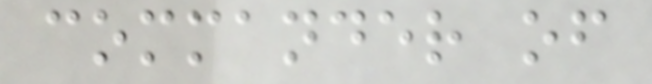commander of
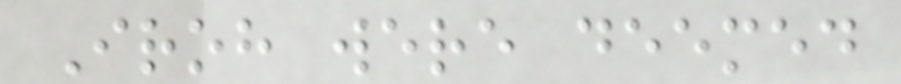Iroh were deemed
